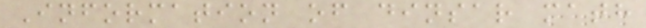Information of dinsar math
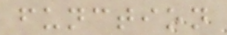function
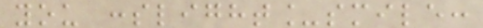you :slight_smile:
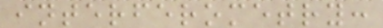interferometry:
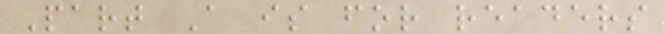Part A is for readers
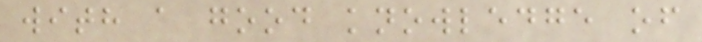with a good knowledge of
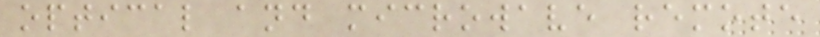optical and microwave remote
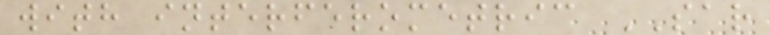with interferometric SAR
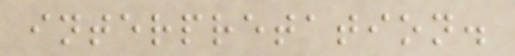interpretation.
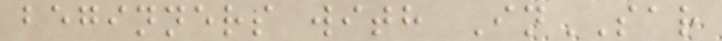beginners with InSAR
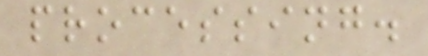processing.
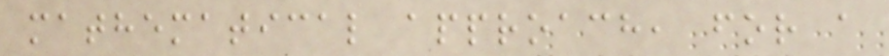mathematical approach, for a
